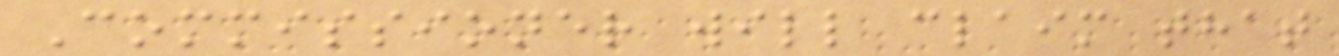Commissioner will claim that
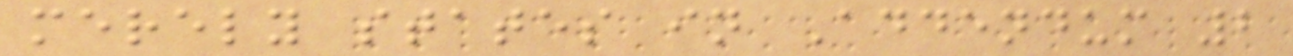merely states in Addendum 2
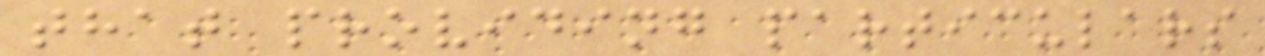that providing particulars
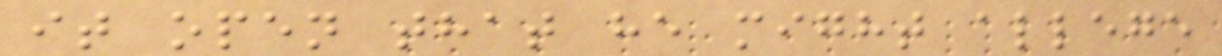it open that he might allege
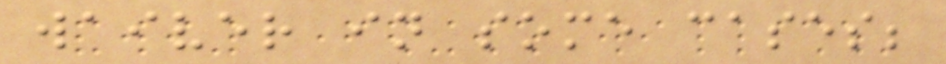waiver in some cases;
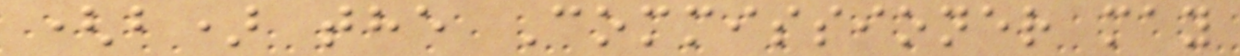(b) the Commissioner may
